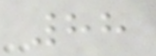88
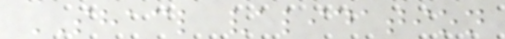SHACL validation
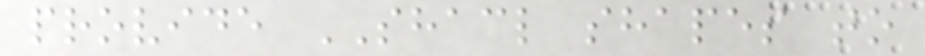provide SHACL shapes to
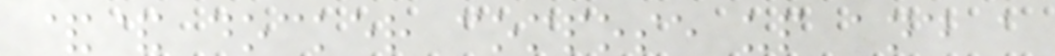&& docker compose up and a
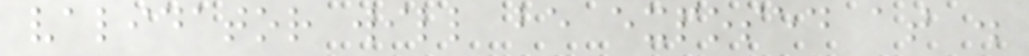validator will be exposed at .
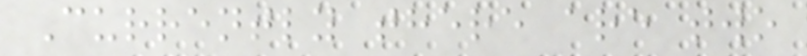Currently there are two
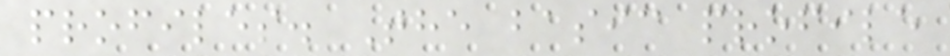profiles. The basic profile
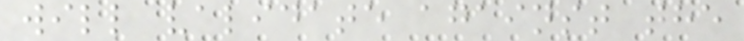will validate against the
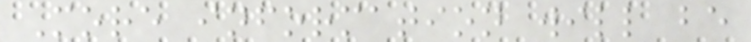More information will be
